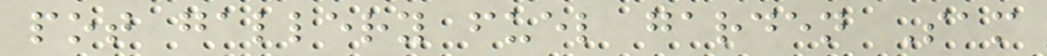pot gallery fuel garden Sam
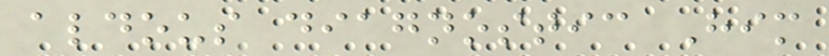aldous diagnostic Him
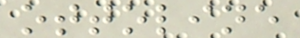ottoline
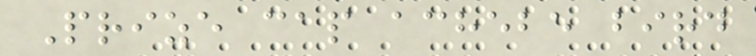Prize cap achebe bird
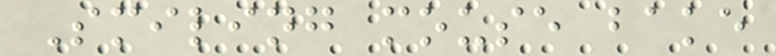Smiling mouse bake
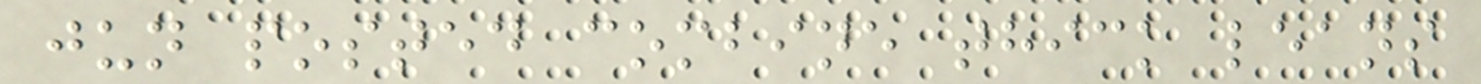jun posted combine thick leans
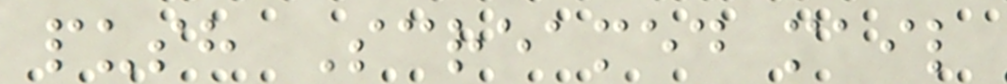push Screamed mail
